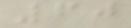60
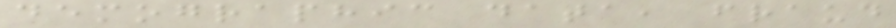demographic data, fraud
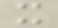it
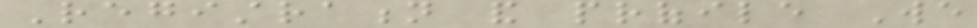Registration and profile We
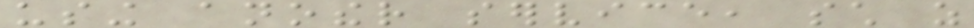using another service, such as
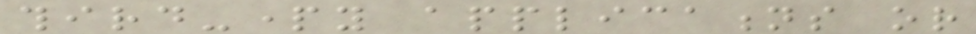third-party applications or
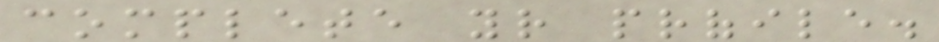complete your profile.
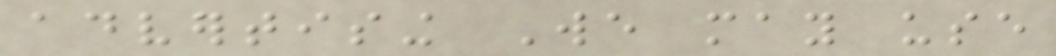advertising We may use
